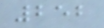252
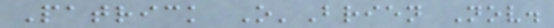Patrick O'Brien Nov.
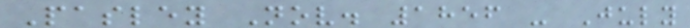Pasley Nov. 1856 - July
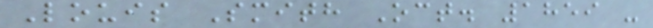Louis Smith Oct. 1859 -
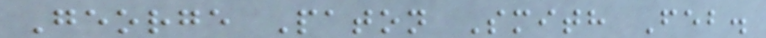George Paton Smith Feb.
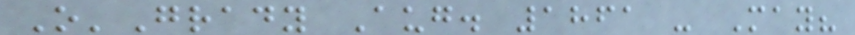O'Grady Aug. 1861 - May?
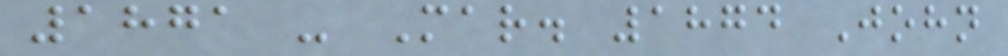1871 - Mar. 1874 John
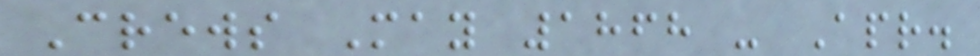Crews May 1868 - Apr.
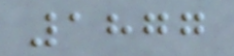1877
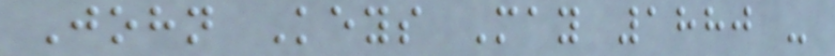John Keys May 1880 -
